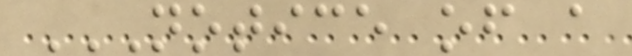NOTICE OF A
